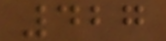427
